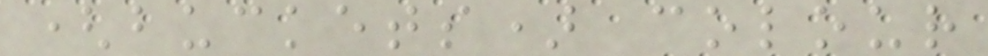(buckets) colour
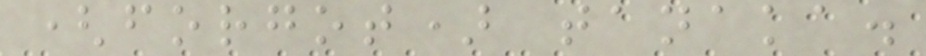(forgot) tanaka.
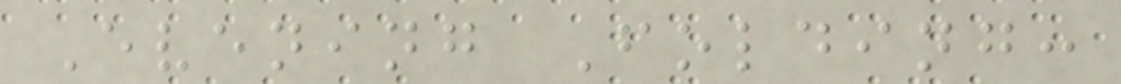Evening Folding:
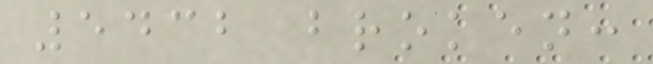5432 broken:
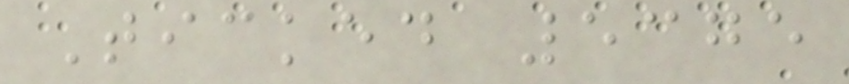Ticked 5375
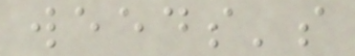weeds's
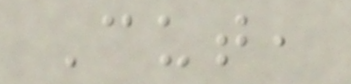Cut,
